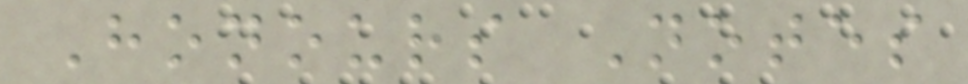Honours Notes
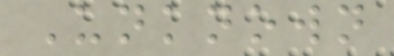Unknown
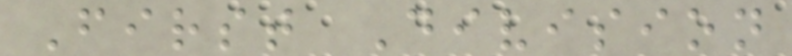First Division
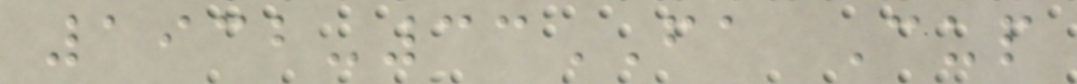1932-33FA Cup
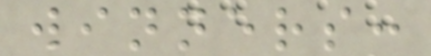winners:
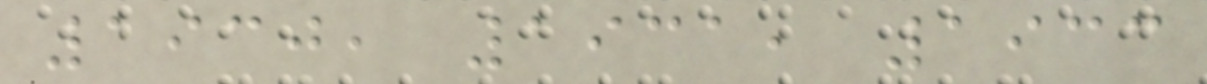1930, 1931, 1933
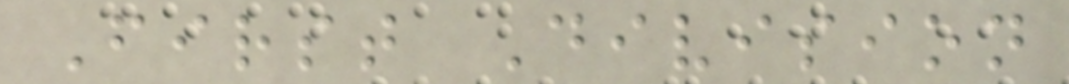First Division
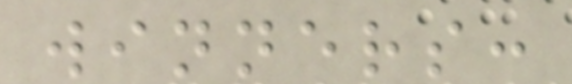winners:
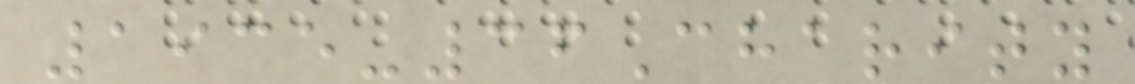1935-36Charity
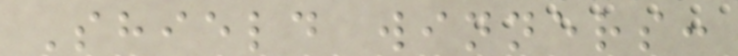Shield winners:
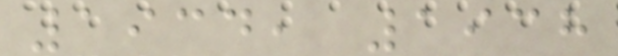1934, 1938
